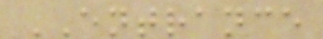ENTRANCE
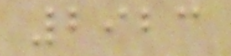2923
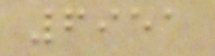6951
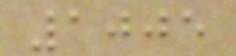1005
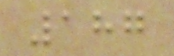187
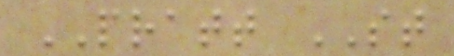PRATT ST
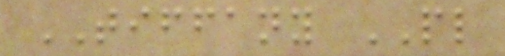TIFFANY PL
